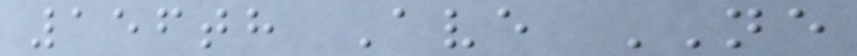156th Ave NE
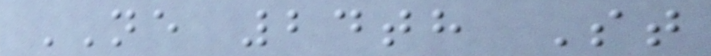NE 24th St
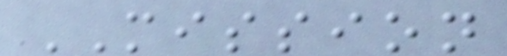MISSION
